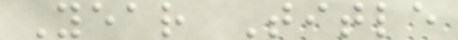Year Title
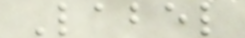Label
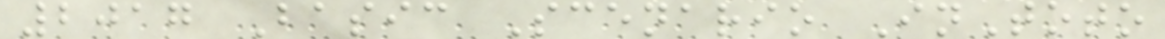2017 Basic Scenario InToto
